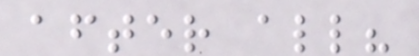after all?
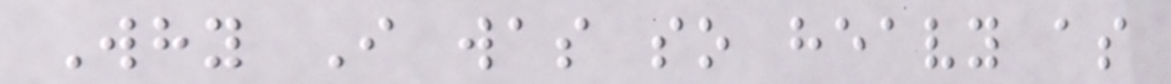Why I was so heavy as
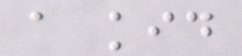a kid
